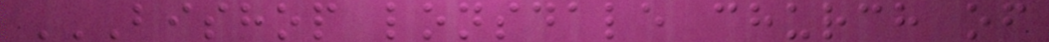BISHOP LONSDALE CHURCH OF
